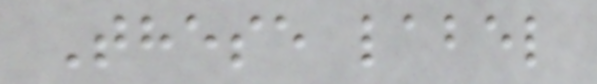These label
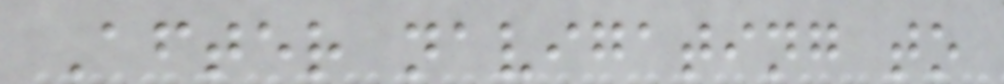After navigating to
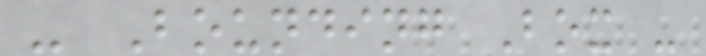- Bounding Box -
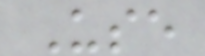Use
